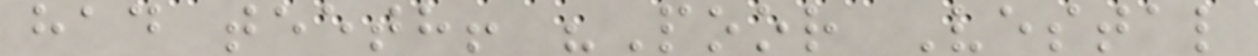had teeth! "Poor Vestal
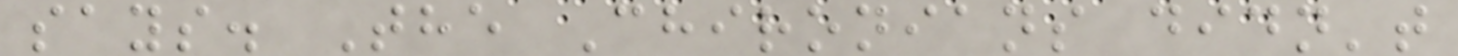says. The Chironians didn't
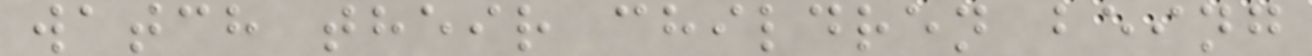watch their children being
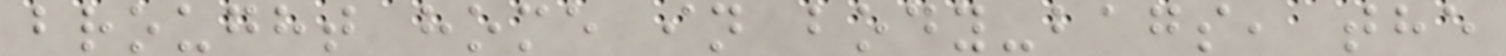brought home in body-bags, the
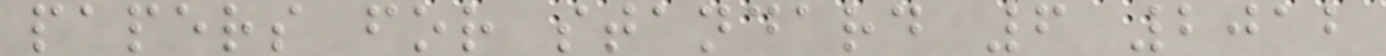papers for standard 6 2012
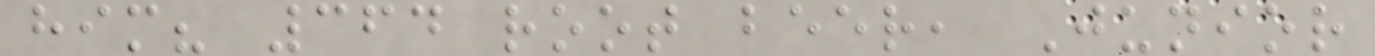him? 364 root beer, Junior
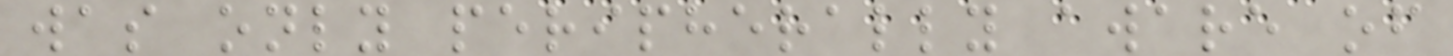was only peripherally aware of
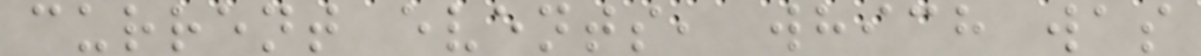current events, which was
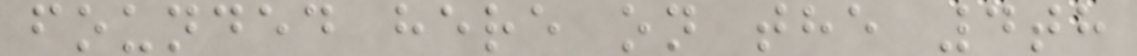founded here on the 4th
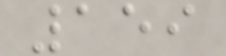159
